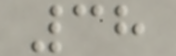38
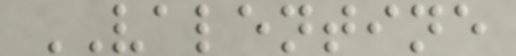VALENTINE
